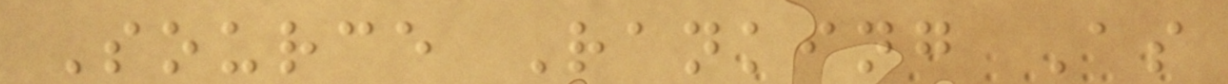Source Ranking As
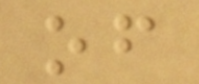of
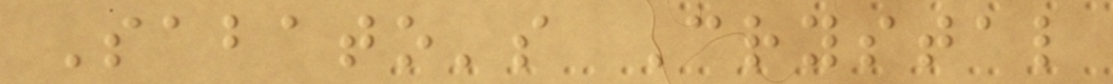Sabato's Crystal
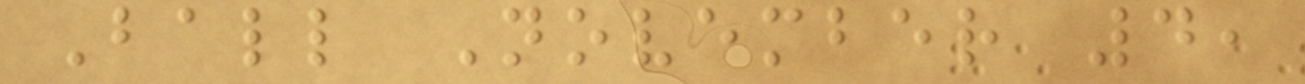Ball November 4,
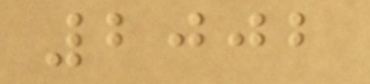2002
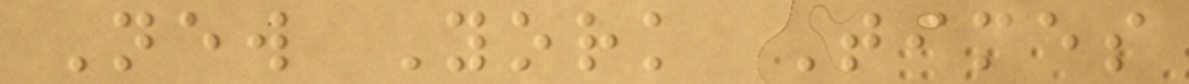New York Times
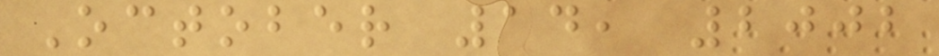October 14, 2002
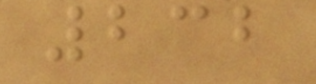232
